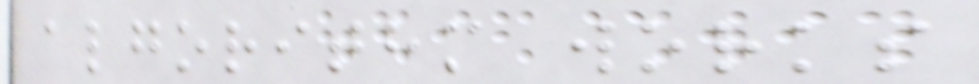algorithm works
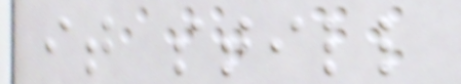it still
